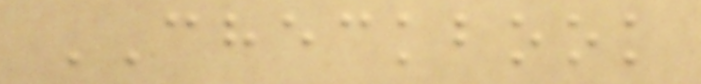CHECKBOOK
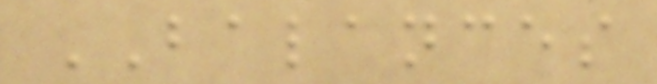BALANCES
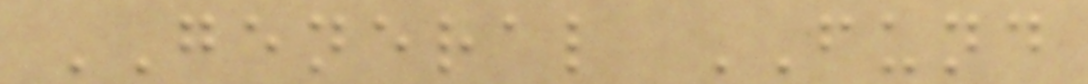GENERAL FUND
